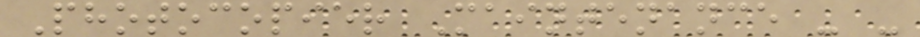Photocopier Maintenance - -
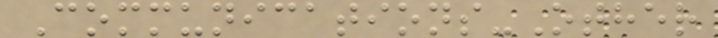Communications-Other
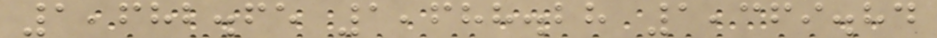1,682.65 1,688.28 1,369.84
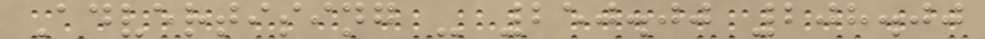Advertising - 250.00 208.00
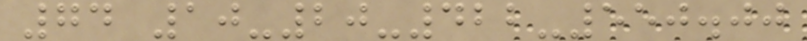74 10-20-422-550.00
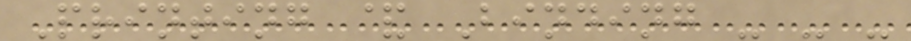Printing & Binding - - -
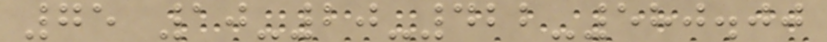75 10-20-422-580.00
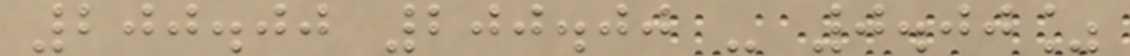200.00 200.00 - 0.00%
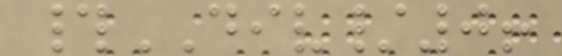#DIV/0!
